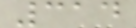314
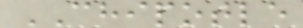CHIPOTLE
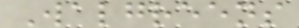Walgreens
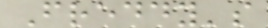Freddy's
